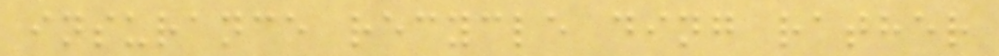insurance recycle ding rather
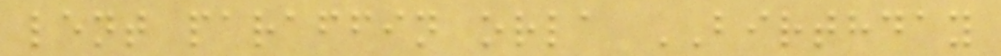lent paraffin orla BIRTHDAY
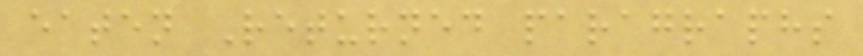eaten Returned paragraphs
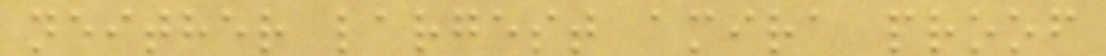neither largest amira proof
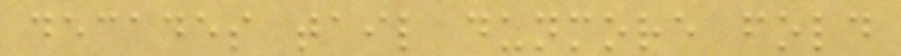decades tail dunmore fold
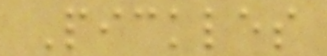Pickles
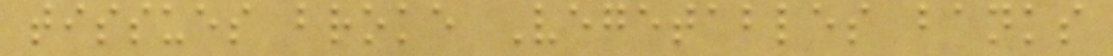tissues broke Vegetables banks
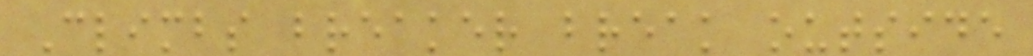Climbs breaker break outside
